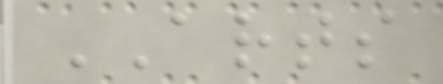ARTS
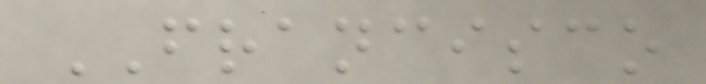FRANCISCO
